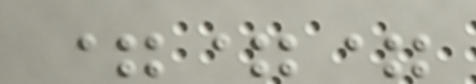===
